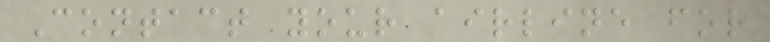Contact your airline for
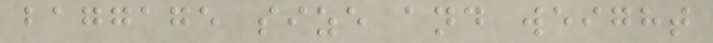baggage size and weight
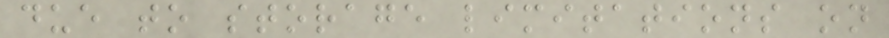due to storage limitations on
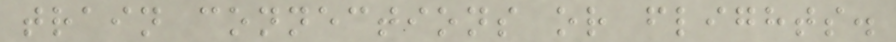train connections or flights.
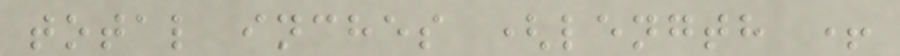total inches (length +
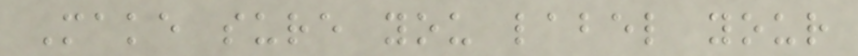Make sure you label your
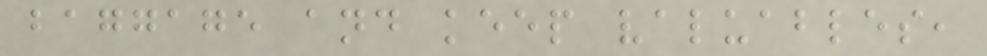baggage and keep valuables,
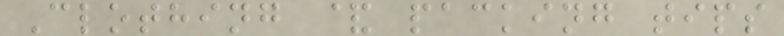Clothing & packing tips
